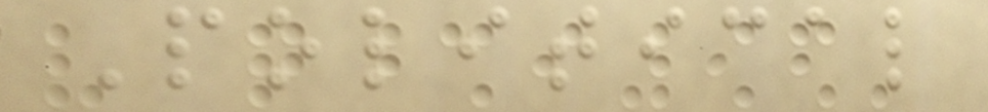Political
